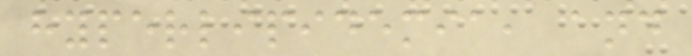hyperlipidemia, and
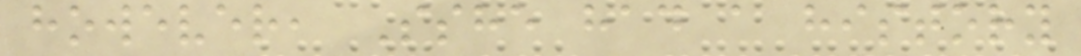however, Sshe had a history
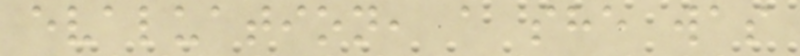evaluation, a she was
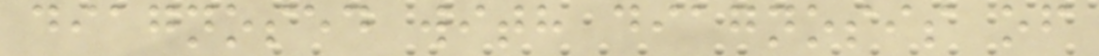diagnosed with diagnosis of
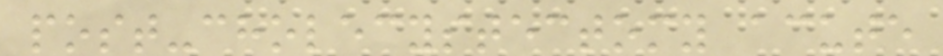post-cholecystectomy acute
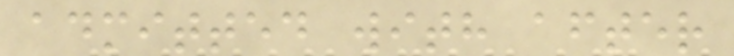admitted with after
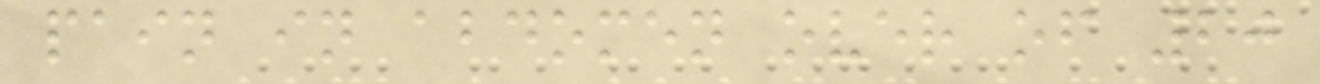pain in abdomen over of 20
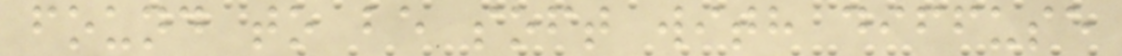found to be soft with diffuse
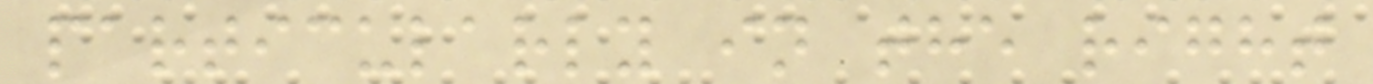particularly in the right
